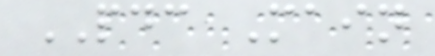PDC Main
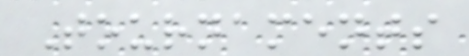Tournaments
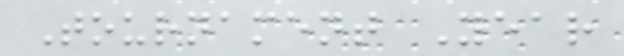Tournament Year
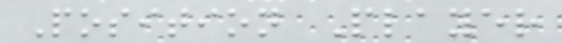Position Player
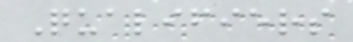Qualifiers
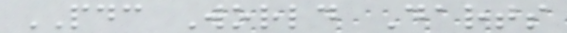PDC World Darts
